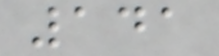141
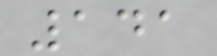141
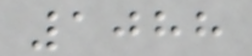1088
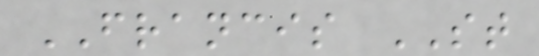FRANCIS ST
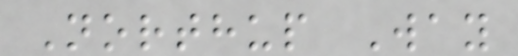Northup Way
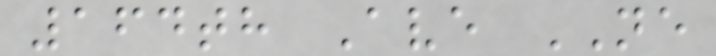164th Ave NE
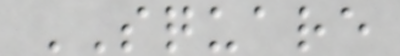SQUARE
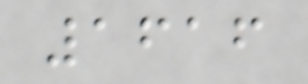1616
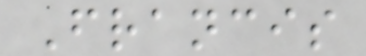Francis
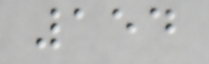154
